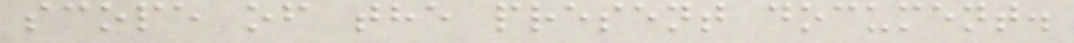scope of the present document.
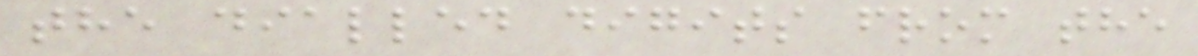the dialled digits from the
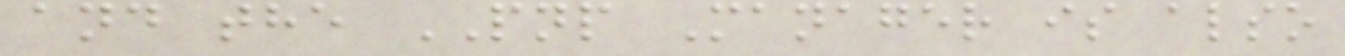and the PNP Manager is also
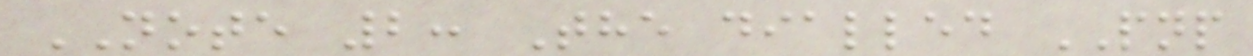NOTE 2: The dialled PNP
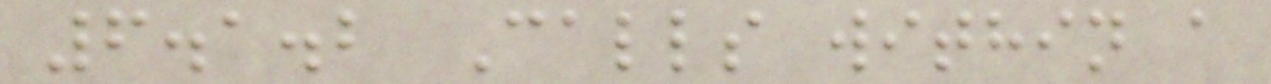6.1.2 Calls within a
